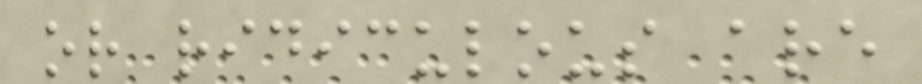or ridiculous are
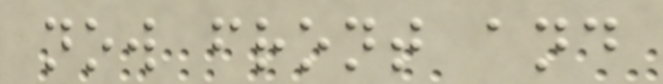now front and
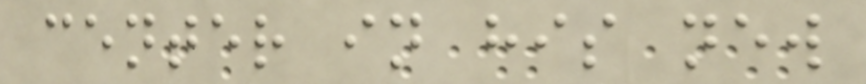center in his new
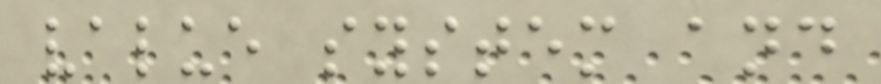value system and
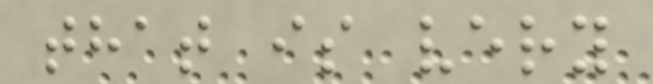that is very
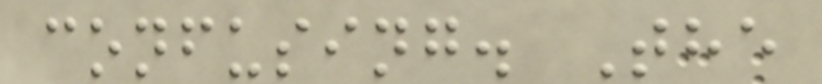confusing. The
